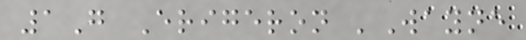1G Erigeron 'Wayne
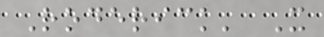Roderick' X
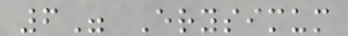6" Erysimum
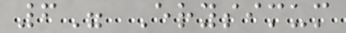6" Erysimum
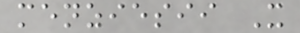menziesii X
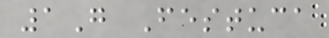1G Festuca
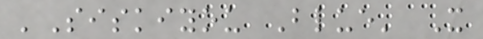'Siskiyou Blue' X
